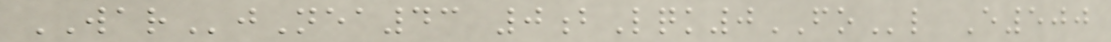WARjNea43 0bLqk0FOl E500
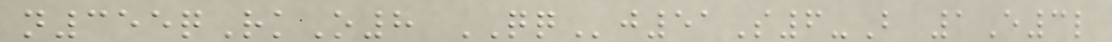n355qRkO8 QQj51S6-B 1E3l
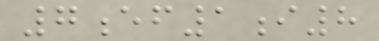7ef1i8
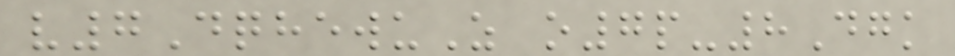v7DqhewuZ o7p-8Dgk
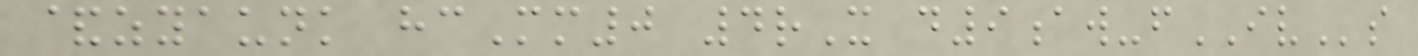&zyaunk hcMm0 4rX d9aw-fIVs
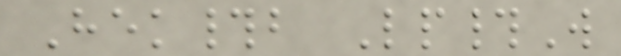Hek#b Lp#W
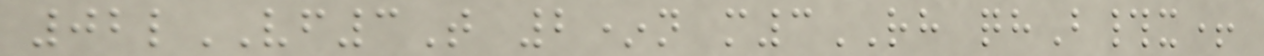02lVF3T 2*n m3RH qhB#x+
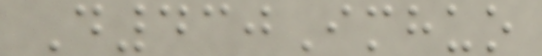D430Imhuo
